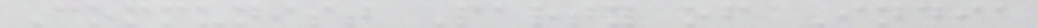Communist Party of India
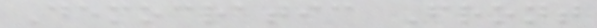Democratic Front
